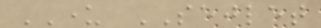UNDER SEJLET
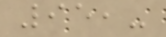95,-
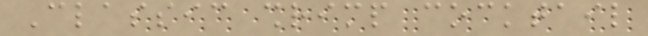Classic shrimp cocktail
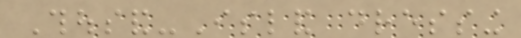Thousand-Island dressing
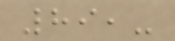89,-
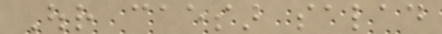Our caesar salad
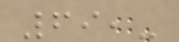69,-
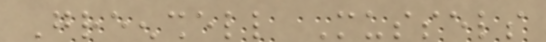Greenshell Mussels
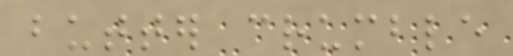butter crumble
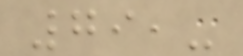79,-
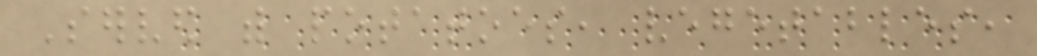Served with potatoes, vegetables,
